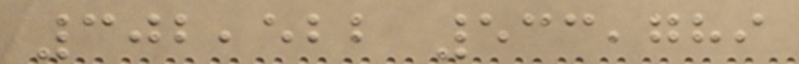302,522 533,789
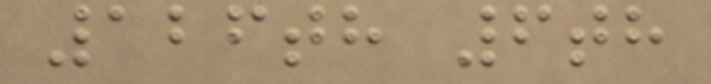126th 6th
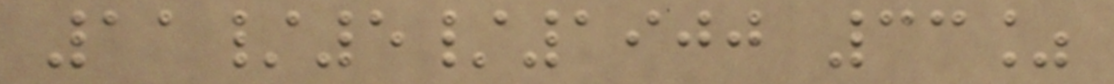11/5/1900 33%
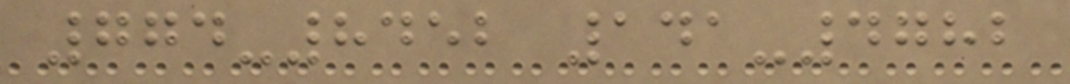774-8452 141-4782
